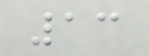13
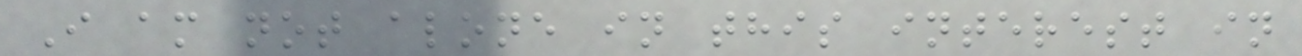I am not alone in this interest in
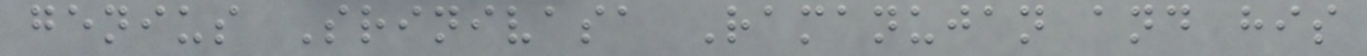genius Srinivasa Ramanujan and his
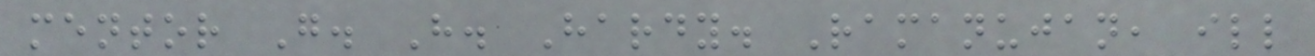mentor G. H. Hardy. Ramanujan, ill
